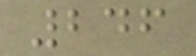246
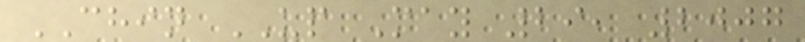CHIN UP May 29, 2007
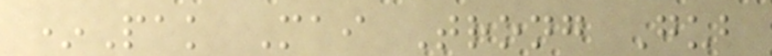*Pak Mai Trong Gub
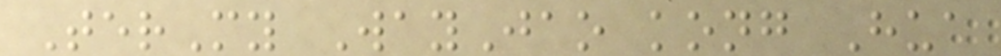TerMy WayJao kong Hua
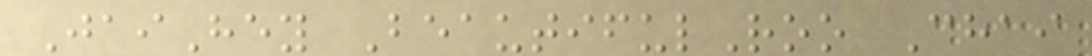JaiHey BeautifulRoo Chai
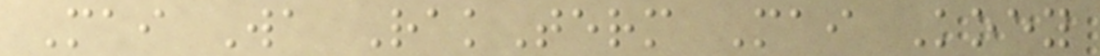Mai Wa RakTerm Mai Koey
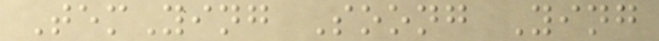TemYing Soong Ying
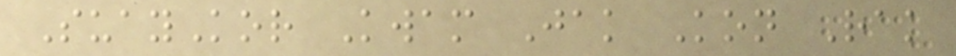SuayKor Kwam Jak Kon Rak
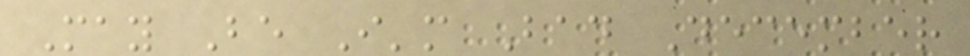May Be I'm Bad December
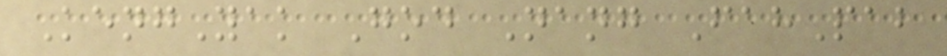KengYak God Nang FahPab
